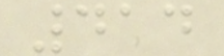414
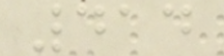414
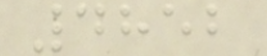4852
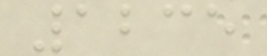1235
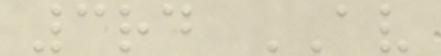3rd AV
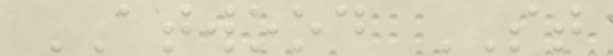ATWOOD ST
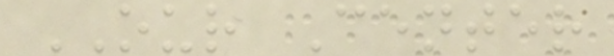OUR Center
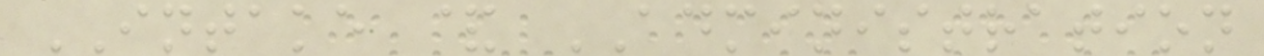INTAKE & ADMINISTRATION
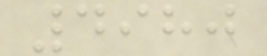4980
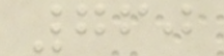760
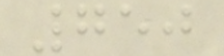750
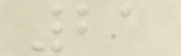21
